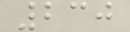230
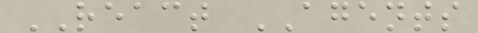REACT AGENTS
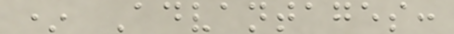* Advantages:
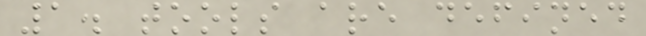1. tools are defined
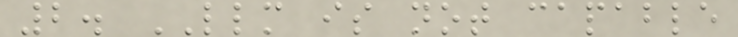2. LLM is not capable
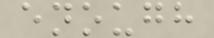enough
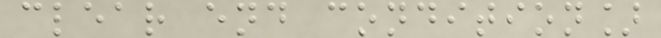clear end condition]
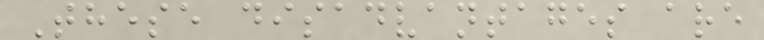These disadvantages are
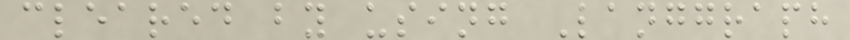cleared by using Langgraph
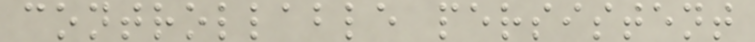controllable persistent
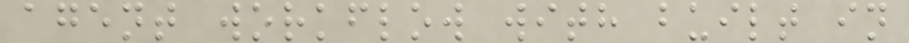agent workflow with built in
